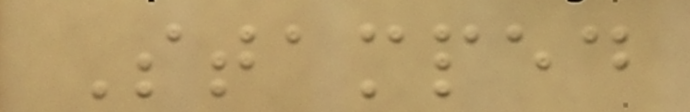Stamped
